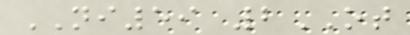NI59 2OT
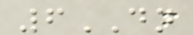6DN
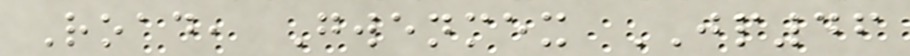Road, Gwenmex JP46
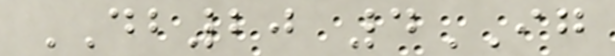DB20 4IG
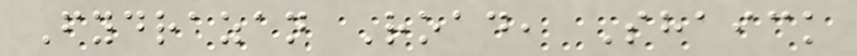Fydrazan Road, Shaick
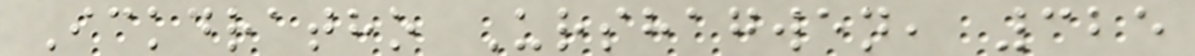Ickdratho Urshagwen, 325
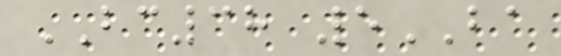BC38 5BA
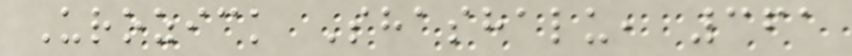Urozick Shashalu, 361
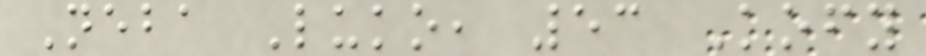Neba Luko, 53 Kofy
